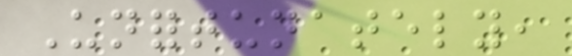Unfortunately,
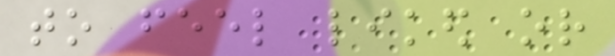to feel liked or
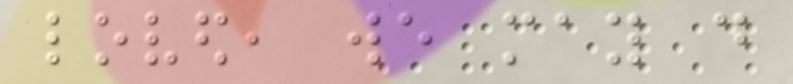loved, we may do
